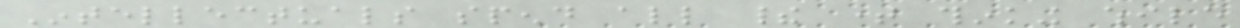Intellectuals spend all their time thinking while
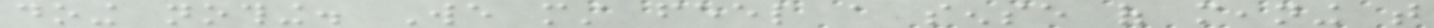doing nothing. We must feel a sense of meaning that
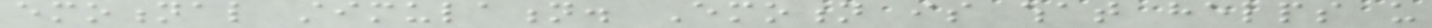emotional stimulation. Emotion is what helps us
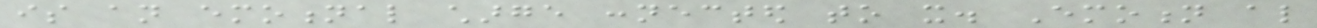is an emotional charge connected to it. Emotion also
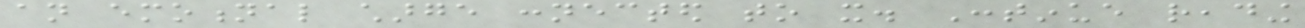an emotional charge connected to it. Continue reading
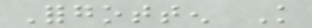Forgotten Knowledge
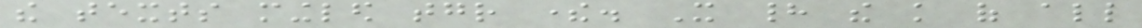the texts mingled together there. It had the knowledge of all
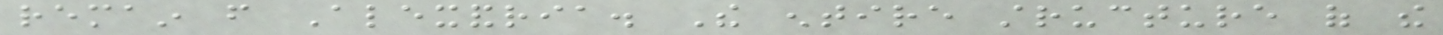remain from Alexandria. The entire structure of the
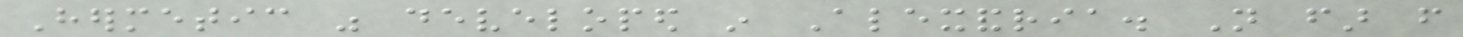Hermetic was developed in Alexandria. Not far from
